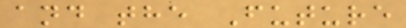and the Future
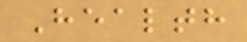Health
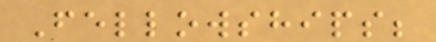Fellowships;
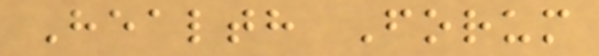Health Forum
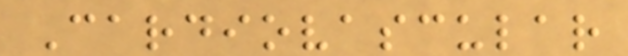Cardiovascular
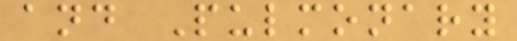and Pulmonary
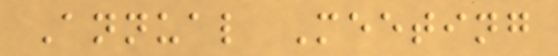Annual Meeting
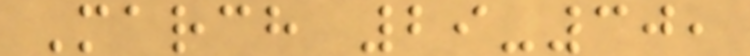March 29-30,
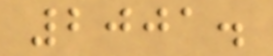2001.
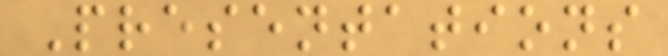Presentations
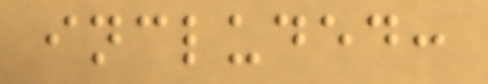included:
